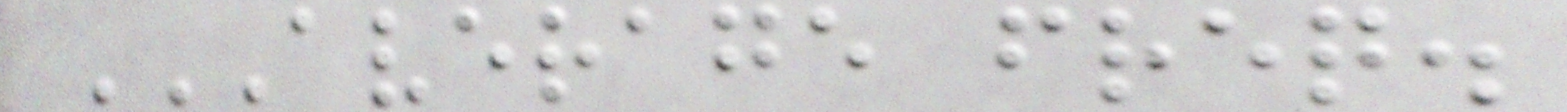AVERAGE FREQ.
